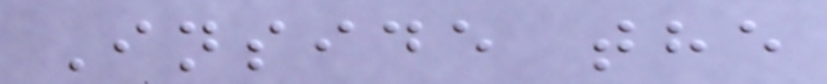Inside the
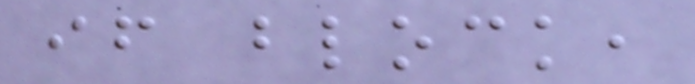if block,
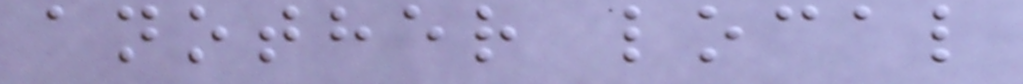another local
